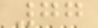77
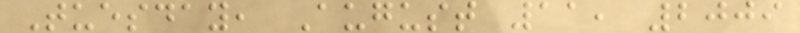Tuesday, August 11, 2009
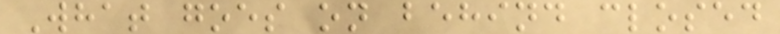What goes on behind closed
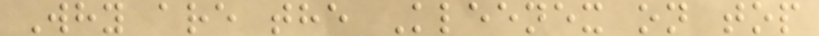Why are the Kleenex on top
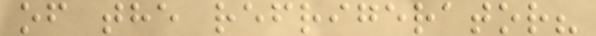of the refrigerator?
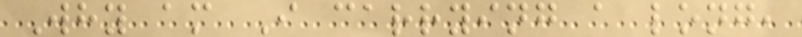Why am I carrying a long,
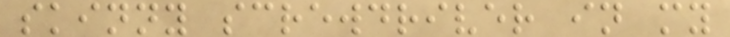skinny screwdriver in my
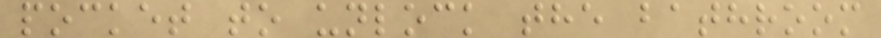pocket to unlock the bathroom
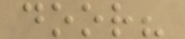door?
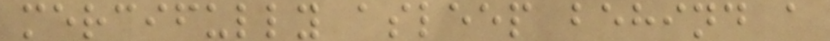mercifully asleep behind a
